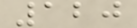120
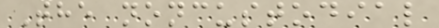The noncustodial
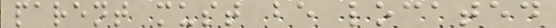parent must be located
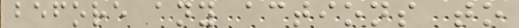before any actions to
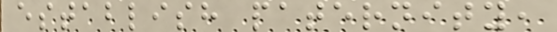establish paternity,
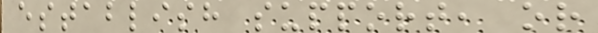establish support, or
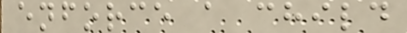enforce a child
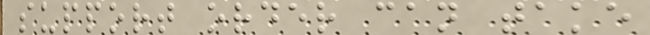support order can take
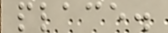place.
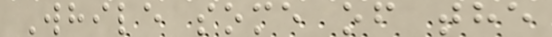While some of the
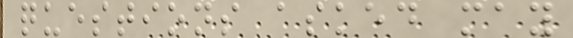questions asked may
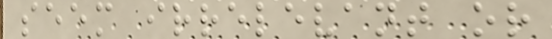seem irrelevant or
